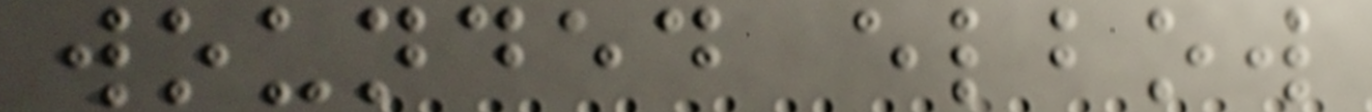wounded elbow
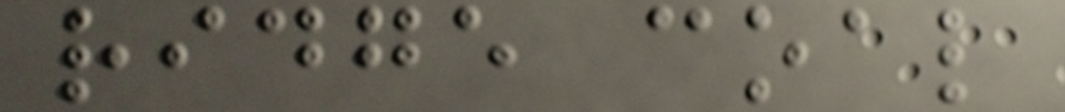ridge coal
